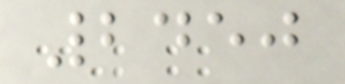2450
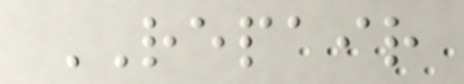REPAIR
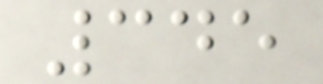345
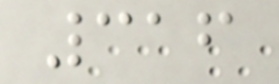316
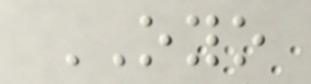OYO
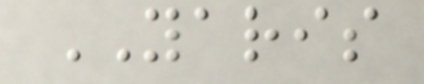YARIS
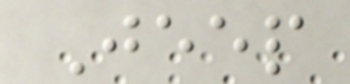Jeep
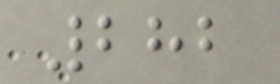282
